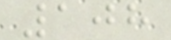108
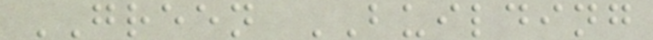GREEN BUILDING
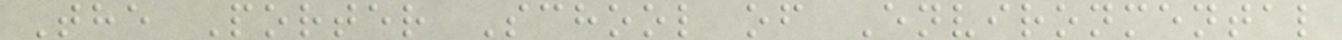The Porter School of Environmental
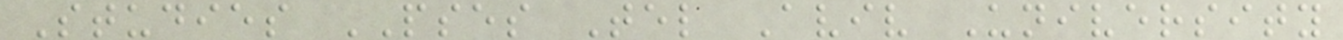Studies PSES Tel Aviv University
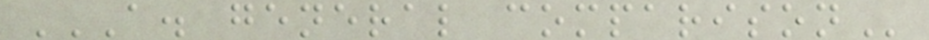A. GENERAL COMPARISON
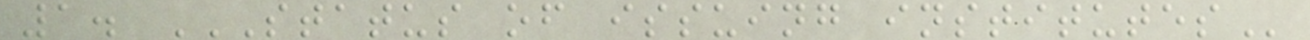1. STATUS OF ISSUING INSTITUTES
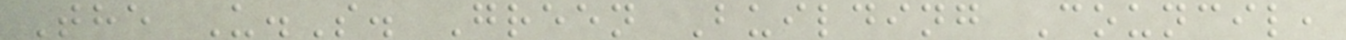The U.S. Green Building Council,
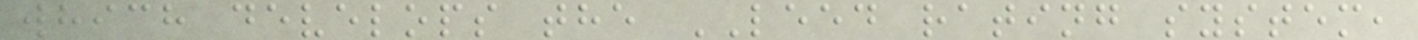which develops the LEED rating system,
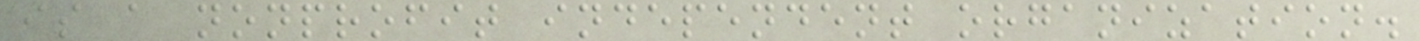is a nonprofit independent organization.
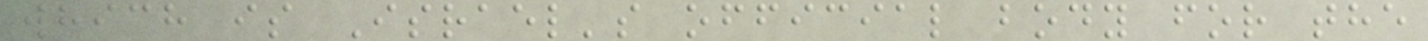which is Israel's official body for the
